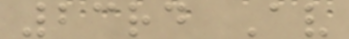23rd Av
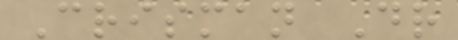Crisman Dr
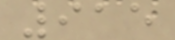915
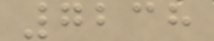7238
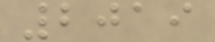2019
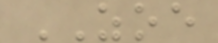ZOE
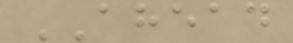AHEAD
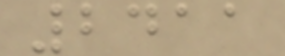2411
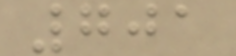701
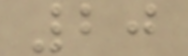20
